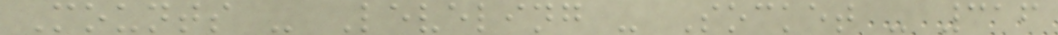Mounts - Leveling - Socket - 316
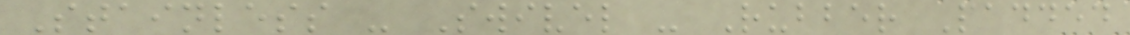Stainless - Swivel - Rubber Padded
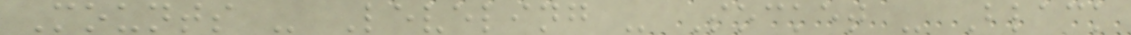Mounts - Leveling - Socket - Black
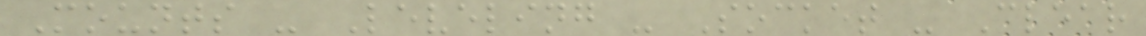Mounts - Leveling - Socket - Clear
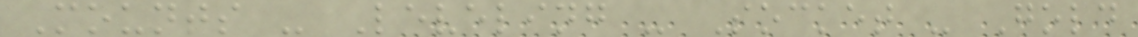Mounts - Leveling - Socket - Gold
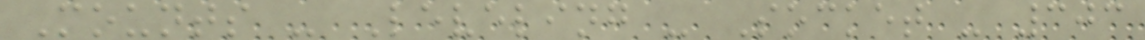Mounts - Leveling - Socket - 303
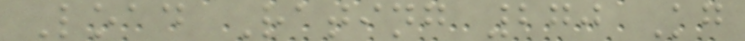Load Rating 270 Kg
